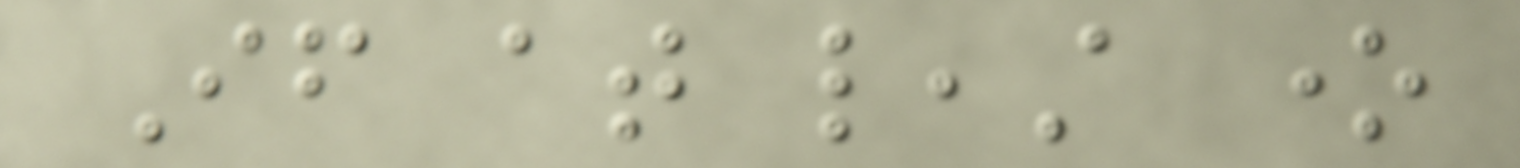If at least one
